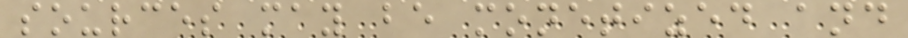sources may be monetized and
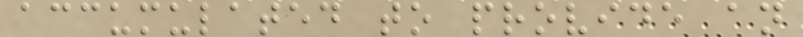accumulated to provide an
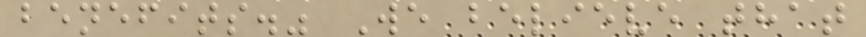benefits." We believe that
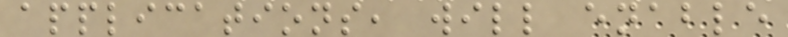applications, will enable
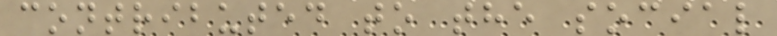contributed to the social
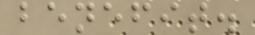benefit.
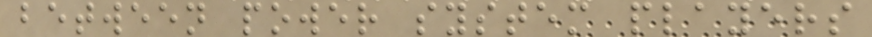between power system players
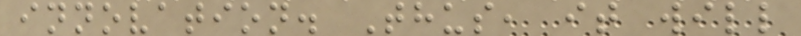innovation. Thus, it will
